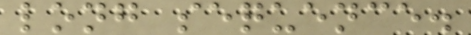long sequence.
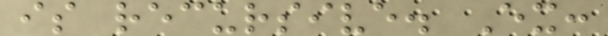is recursive. Ex:
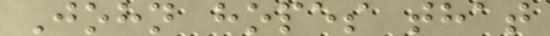John hopes that
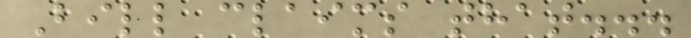Bill claims that...
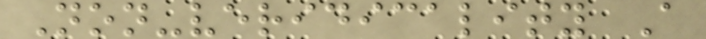Non-veridicality A
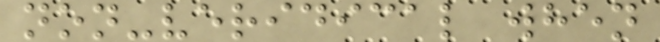non-veridical when
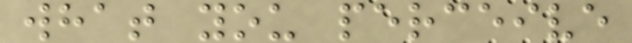what you perceive
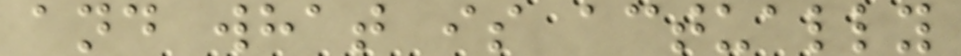and what is actually
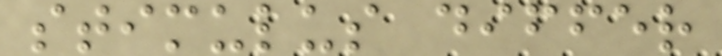stimulus differ
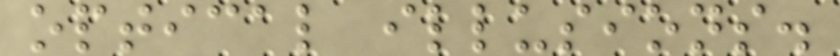optical illusions.
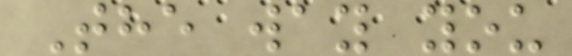The way you
